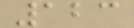123
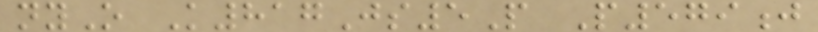nyO K817Js5P P579j
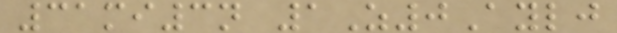31mi3n 1Z0Aylj
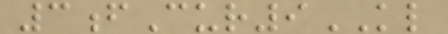3fCur9KL
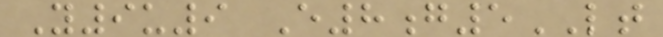Y9u9 E8g5LT
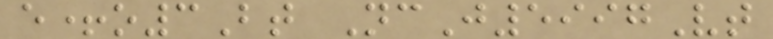e+o3Bt NcJ5997Vt
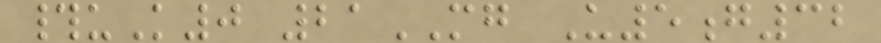#uK0 21MG U5g32
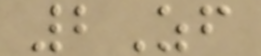2Zf
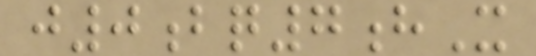j0bq7hX
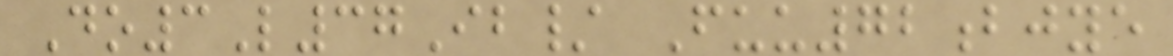Do3L37Ib/ Fuu72bjye
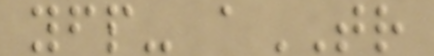yfp- aTR
